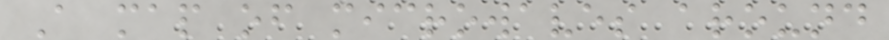A map of microwaves around
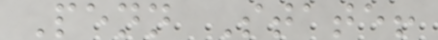Penn State!
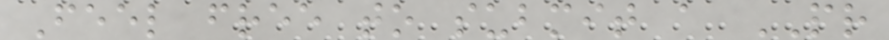Feel free to submit a PR
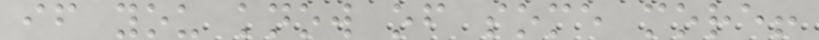if you know of some more!
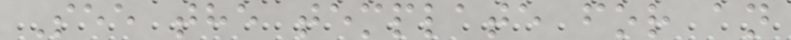See the template for an
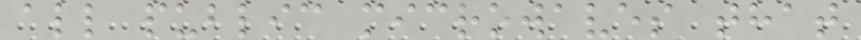all public microwaves that
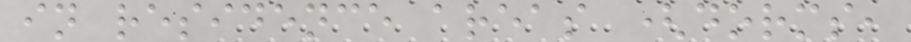in residence areas (dorms,
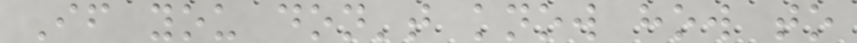If you don't know how to
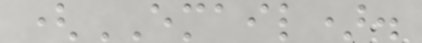(EMAIL).
